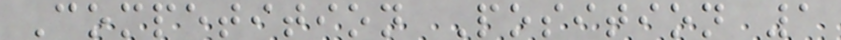Competition Position 1
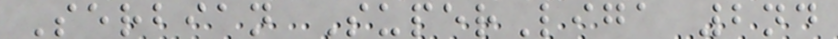Serbian SuperLiga 2nd
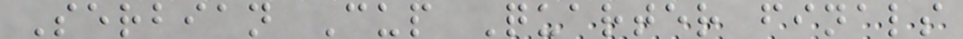Serbian Cup Quarter finals
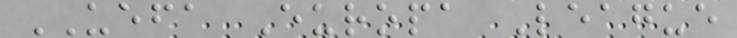UEFA Europa League
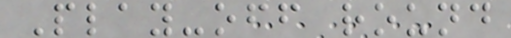Play-off round
